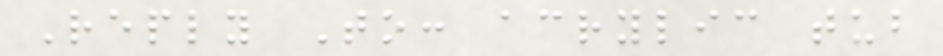Reply To: acrylic tub
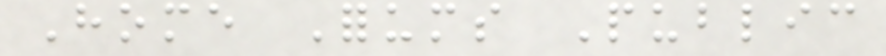Home Forums Public
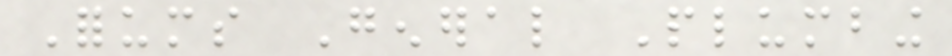Forums General Plumbing
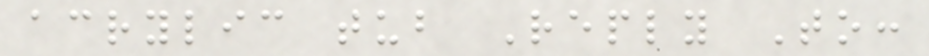acrylic tub Reply To:
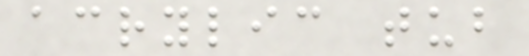acrylic tub
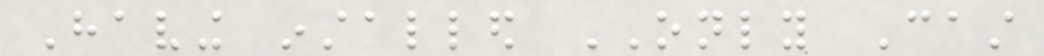Having installed ONLY Cast
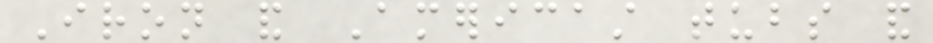Iron and Americast tubs and
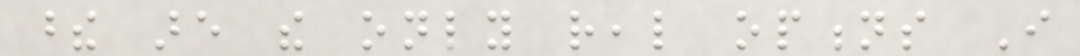these are the only real options I
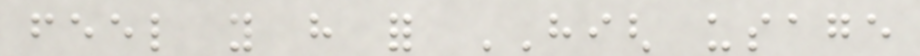feel you have for HIGH usage
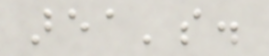area's.
